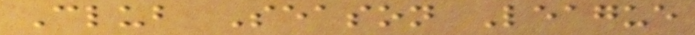Club Season League
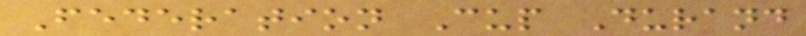Federation Cup Durand
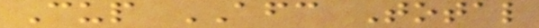Cup AFC Total
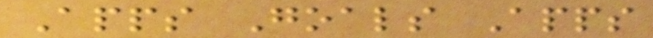Apps Goals Apps
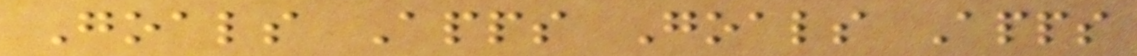Goals Apps Goals Apps
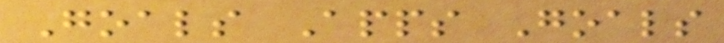Goals Apps Goals
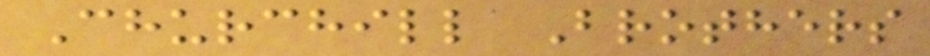Churchill Brothers
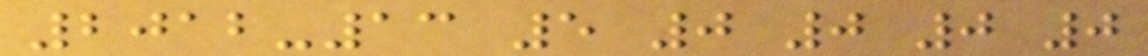2012-13 5 0 0 0 0
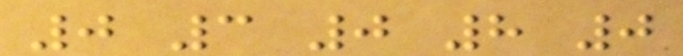0 3 0 8 0
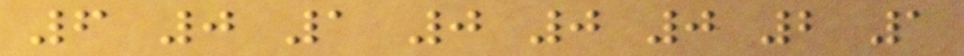6 0 1 0 0 0 2 1
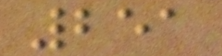251
